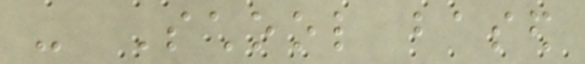- School based
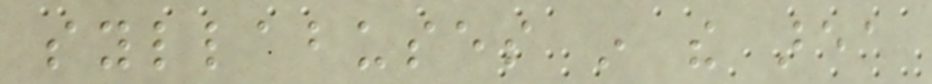syllabuses in the area
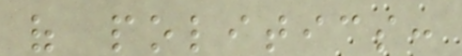of politics:
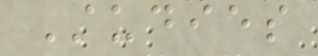Studies
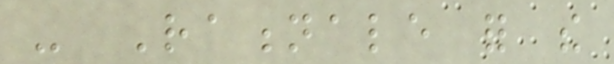- Rationale for the
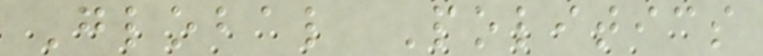Global Politics
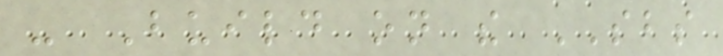- Build on the SBS
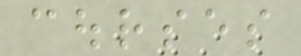courses
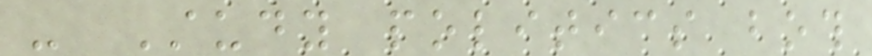- Study politics both
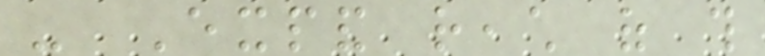- Expand reach of this
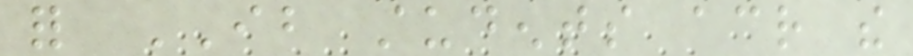for IB students across the
